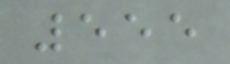555
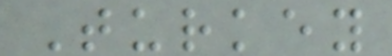Turkey
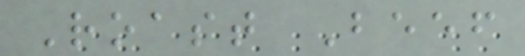Roast Beef
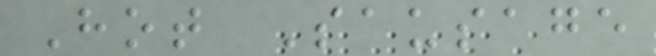Hot Sausage
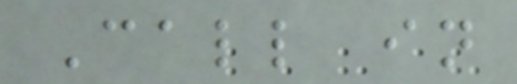Call in
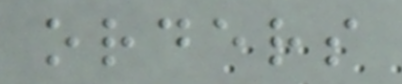orders
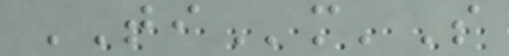TIm'S
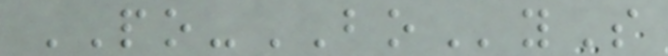PO-BOyS
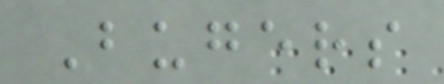Bugers
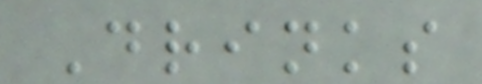Drinks
